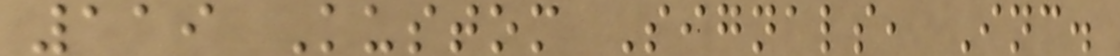119 Kustom Signals, Inc.
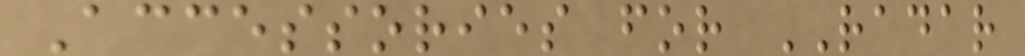Accessories for RADAR
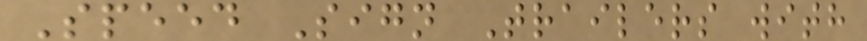Speed Sign Trailers with
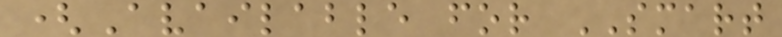(Available for SMART
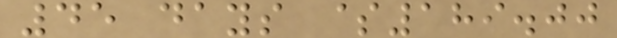45 days $189.00
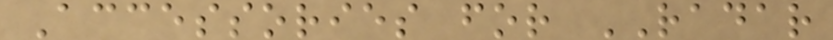Accessories for RADAR
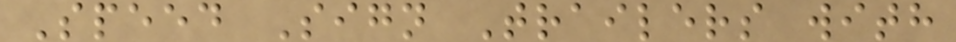Speed Sign Trailers with
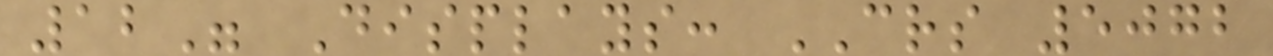12" Displays: CRS 5072
